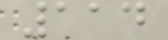114
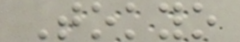Tokyo
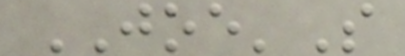JOE'S
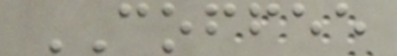COFFEE
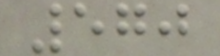570
